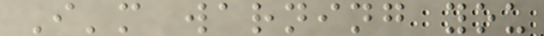I'm warning you
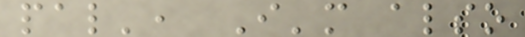pal', I'm also
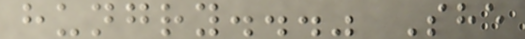hungry..." She
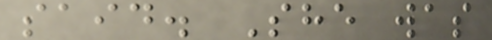said. She was
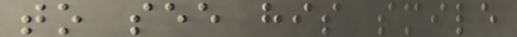to see his smile
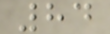84
